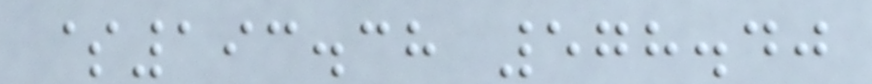$193.38 578.40
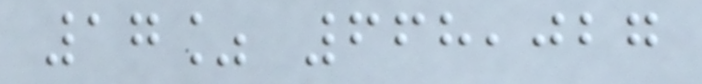17% 668,027
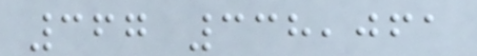367 338,061
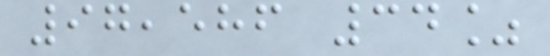97,586 34%
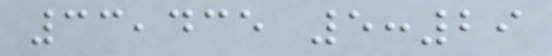33,435 5:29
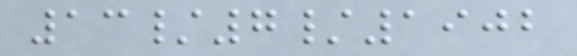13/7/1902
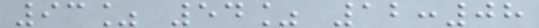93% 54% 12:08
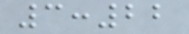3:22
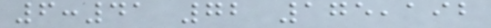6:41 72 175,192
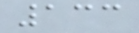133
